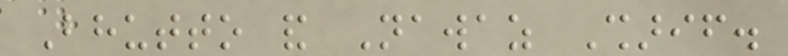Bhutto and Nawaz Sharif.
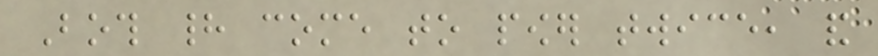Both had come to power twice, and
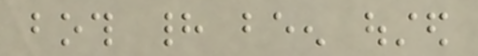both had been ousted
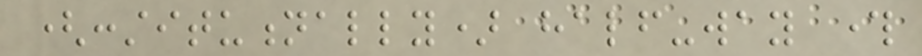(constitutionally) half-way through
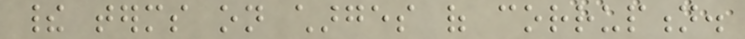their terms on charges of corruption.
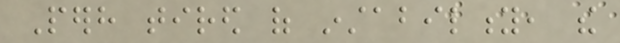Perhaps tired of instability, the
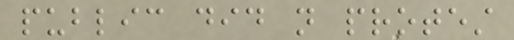public did not protest
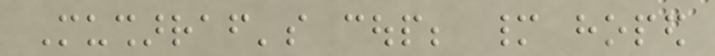Musharraf's coup; many hoped
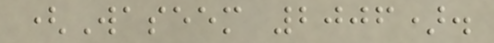(Waseem 2006).
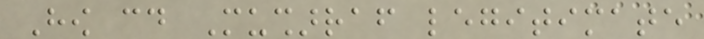How could Musharraf legitimate
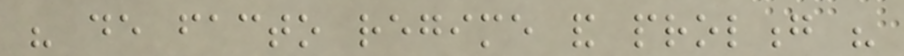his de facto regime and prolong his
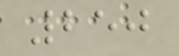250
